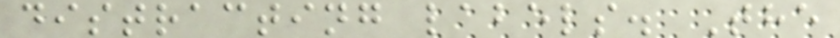distracting labels. The
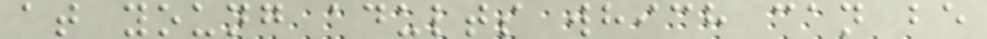at young adults which can be
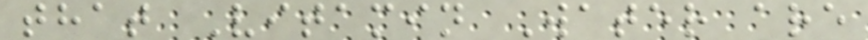that Vitamin Water are
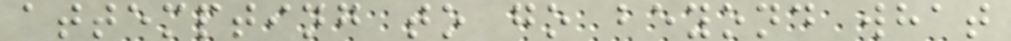attempting to go beyond what
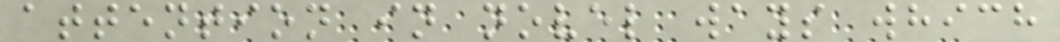attention in novel ways which
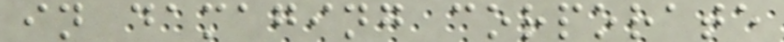in damaging corporate
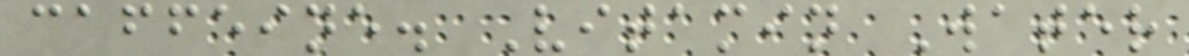caffeine. Vitamin Water
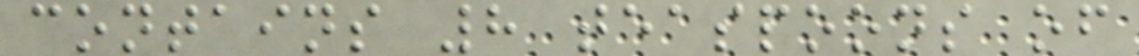contains 8 teaspoons of
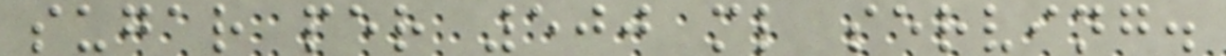sugar per 500 ml serving.
